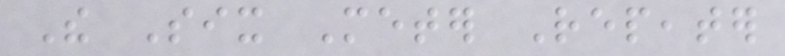The Six Meter Repeater
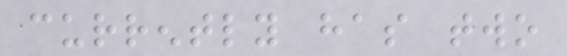currently has two
